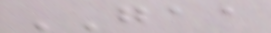GAA
